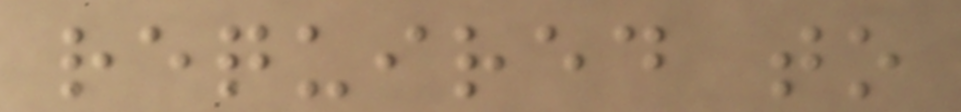required to
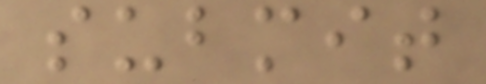submit
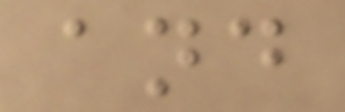and
